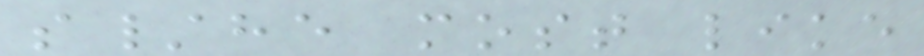s/he most like
